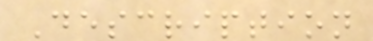Description
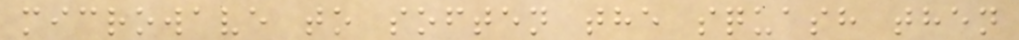microwave to soften the squash then
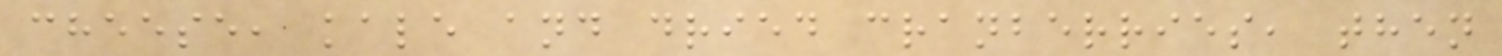cheese, kale and dried cranberries, then
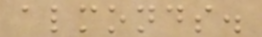almonds.
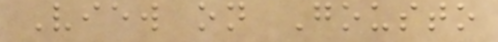View on Gousto
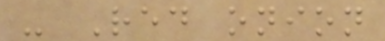- Red onion
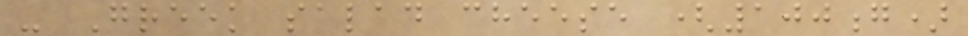- Greek salad cheese (100g)
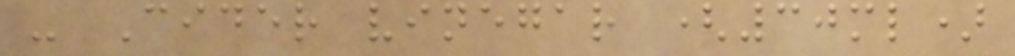- Cider vinegar (30ml)
